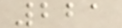221
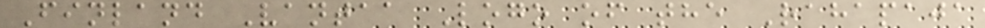Finland Vantaa Logo of the Rahapaja
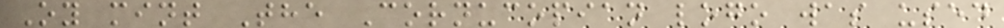Oy mint The Cornucopian logo was used
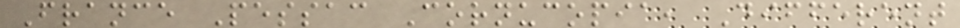France Pessac Cornucopia, Different
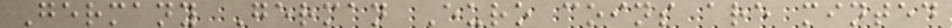Germany German Euro coins are minted
